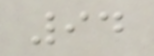94
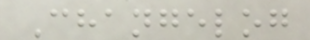Changelog
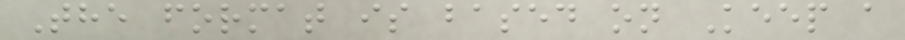The format is based on Keep a
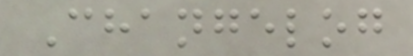Changelog
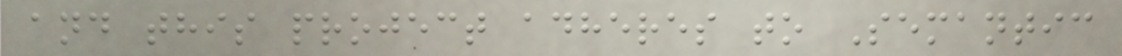and this project adheres to Semantic
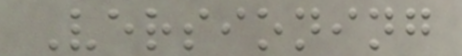Versioning
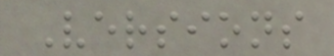Versions
